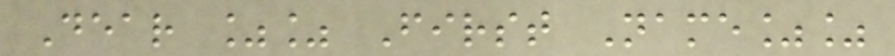Dear %% First Name%%
